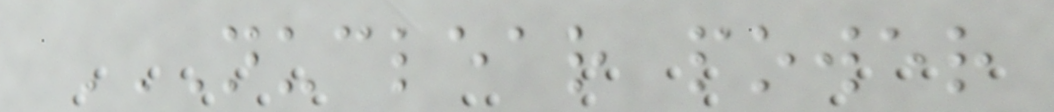NUCLEAR POWER
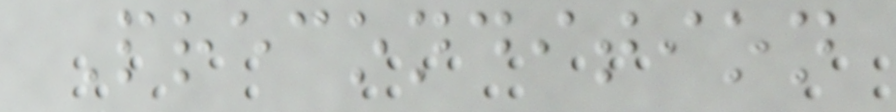Precondition
